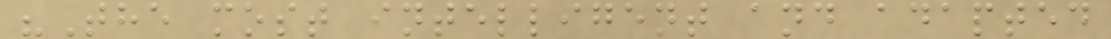"The most intelligent and adapted
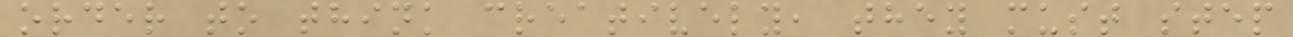order to think creatively, they must step
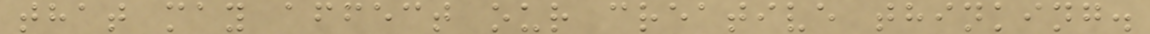that may affect our creative thinking.
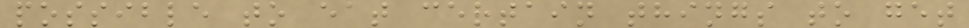possible to eat certain things to get
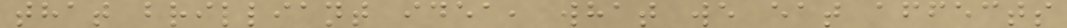that brilliant idea, what we eat affects
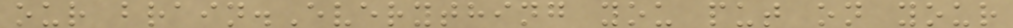our brain.Everything you put on your
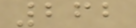262
